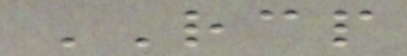RCP
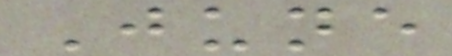June
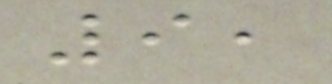9,
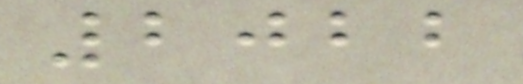2022
